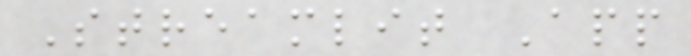Streamlit App
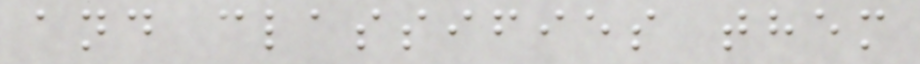and classifies them
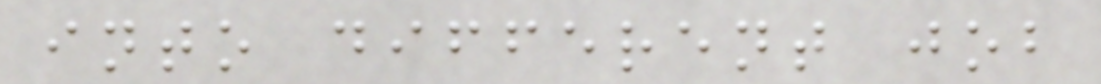into different job
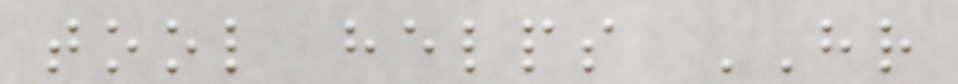tool helps HR
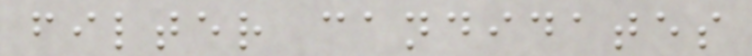filter candidates
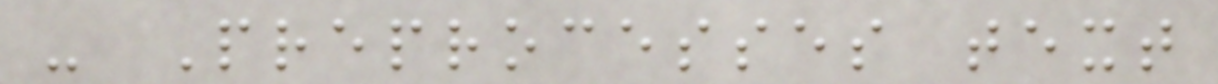- Preprocesses text
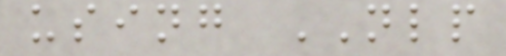using NLP
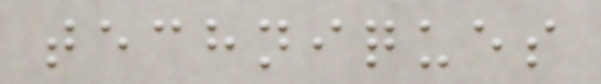techniques
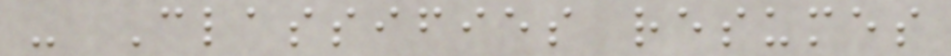- Classifies resumes
